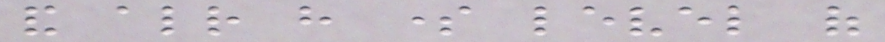and already have some level of
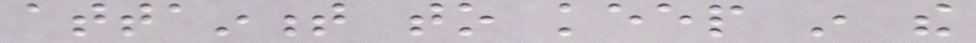attainment to keep in the
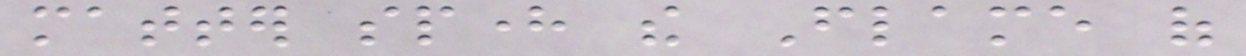matter sphere the Flame of
